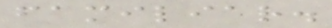familiar.
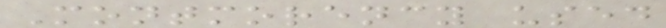Montmorency used
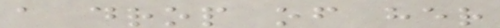a drop of her
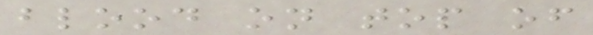blood on top of
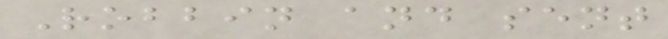Robbin and sent
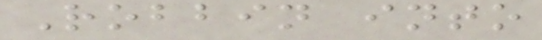Robbin into
